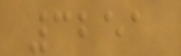3251
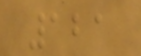121
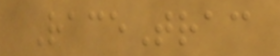RaceTrac
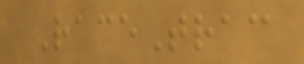RaceTrac
